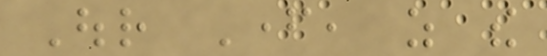Our Father, as the
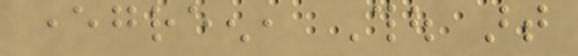evergreen, Thou art
